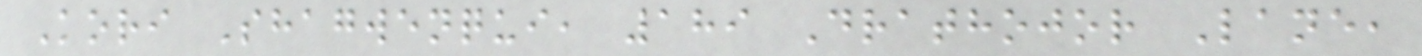Kori Shagwenqui, 189 Drathojor Lane,
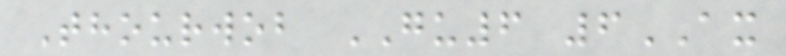Thourwob GU6 6AX
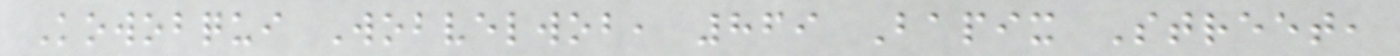Kowobqui Wobvelwob, 869 Bapix Street,
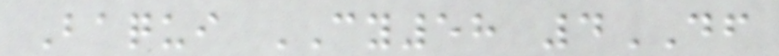Baqui CY58 4DF
